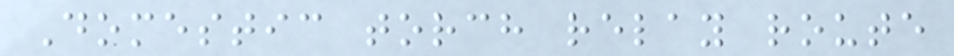Domestic torch relay route
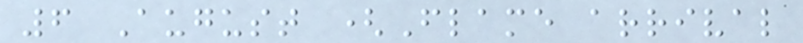6 August (Flame arrival
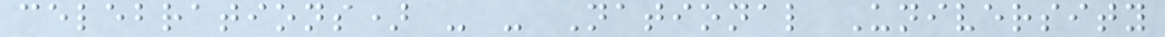celebrations) - - National University
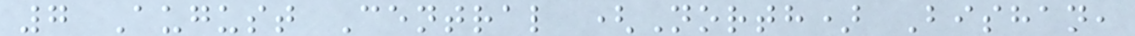7 August Central (North) Bishan,
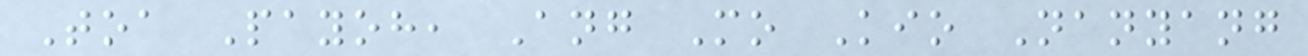Toa Payoh, Ang Mo Kio Nanyang
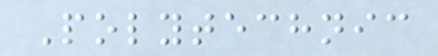Polytechnic
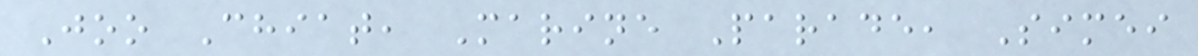Joo Chiat, Marine Parade, Simei
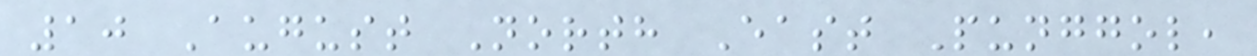10 August North East Punggol,
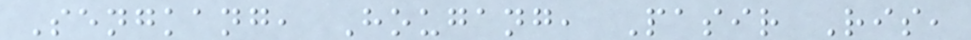Sengkang, Hougang, Pasir Ris,
